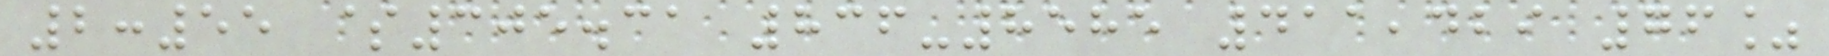2:55 $305.31 836-8585 411,429 76%
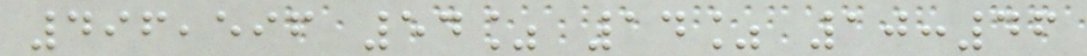496,596 54% 14% 10:46
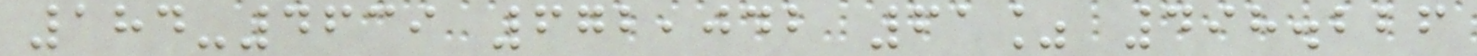184-4639 672,042 61% 498.226
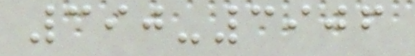390-3906
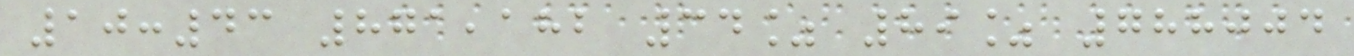10:43 871,182 34% 89% 788004
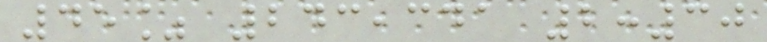45% 243,341 2:30
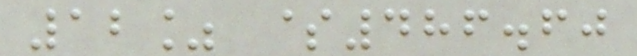12% $486.60
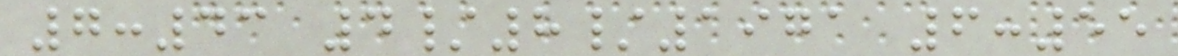7:43 4/8/1971 6:55
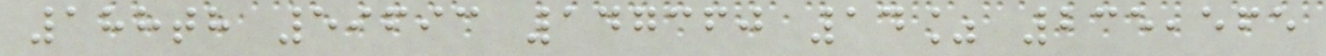188th 59693 147360 14% 235,565
